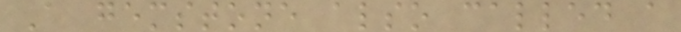A gemstone also called a
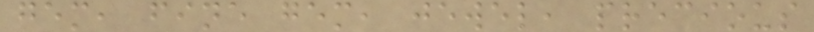gem, fine gem, jewel, precious
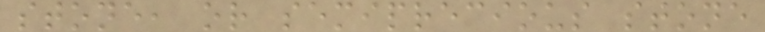stone, or semiprecious stone
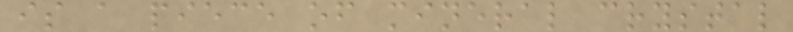is a piece of mineral crystal
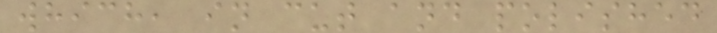which, in cut and polished
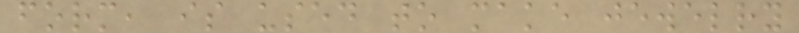form, is used to make jewelry
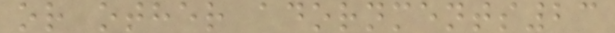or other adornments23
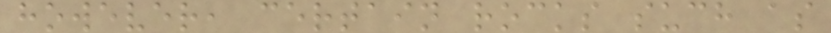however, certain rocks such as
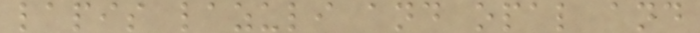lapis lazuli and opal and
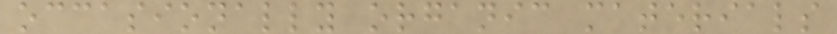occasionally organic materials
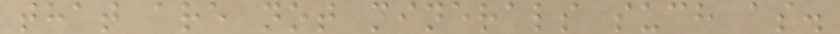that are not minerals such as.
